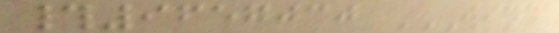#9657030 WIND
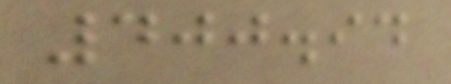400.94
